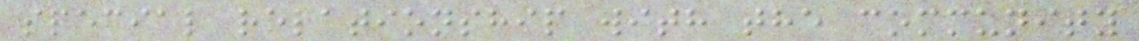special relationship with the community
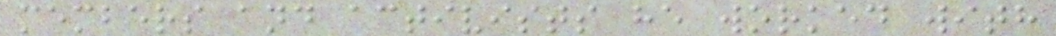members and activists he worked with
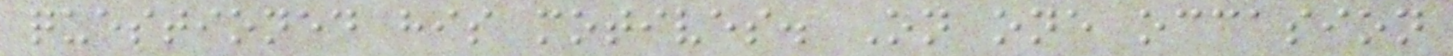questioned his motives. On one occasion
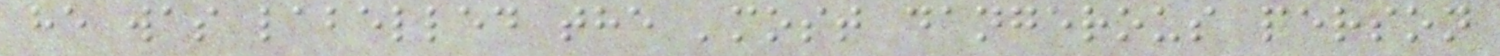he was labelled the 'most dangerous person
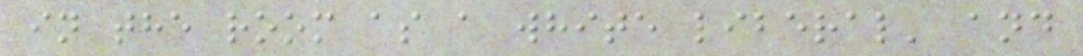in the room as a white liberal' and
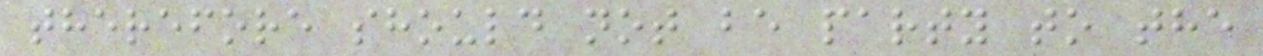therefore should not be party to the
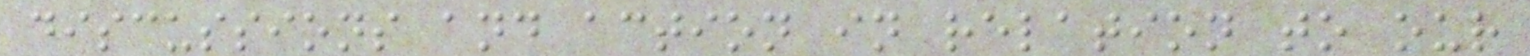discussions and action in relation to our
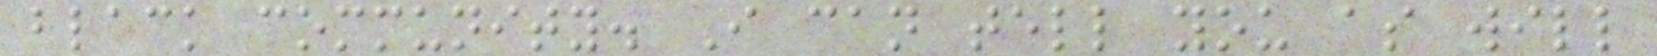black community. I can tell you as will
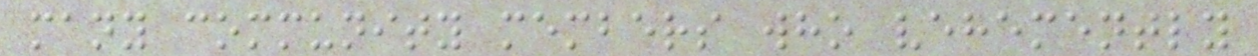many community members who vehemently
